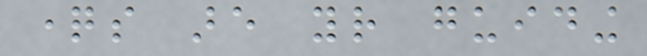questions are your guiding
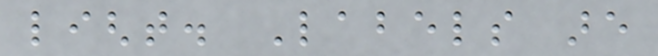light. Labels are
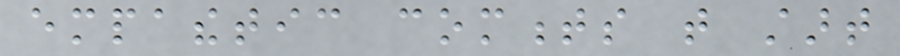empathetic comments that start
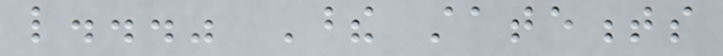like..." These statements
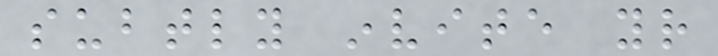subtly invite your
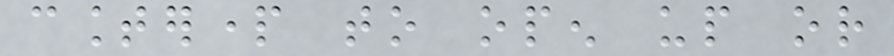counterpart to open up or
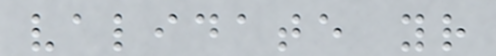validate your
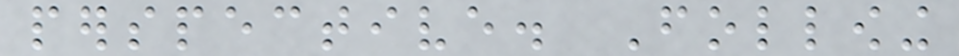perspective. Following
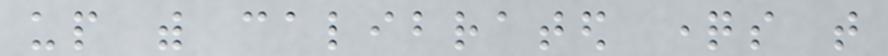up with calibrated questions that
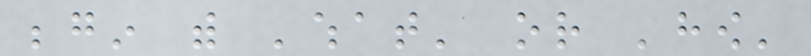begin with 'what' or 'how'
